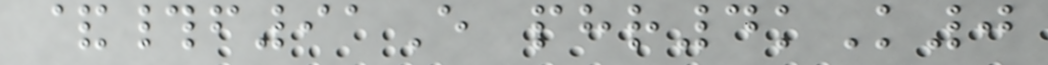&#f91E phr4kK0
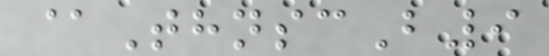@ThnscB9
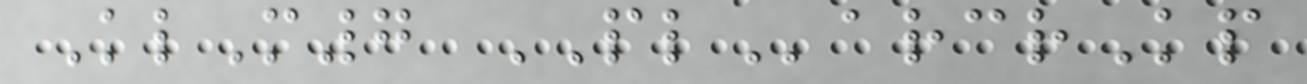KlM7 PLarcrKp
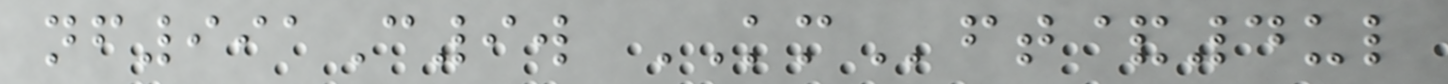nf991C9w KMft&4ul
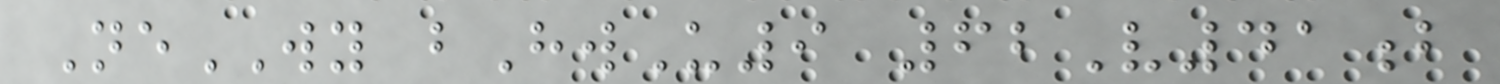NeWY bHwU9 62V41b
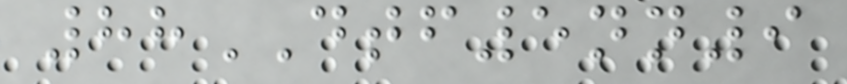88DTF5nn9
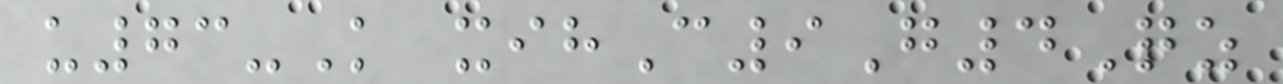u73-K xihC9G4Qz
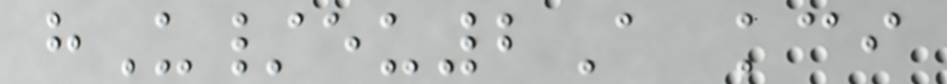hU/eu2A kci
